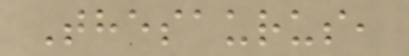Thesaurus,
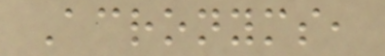Acronyms,
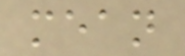mean
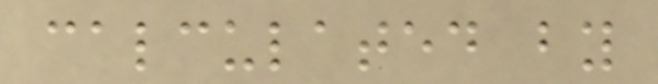calculated by
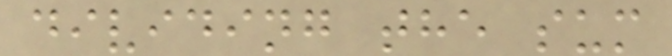dividing the sum
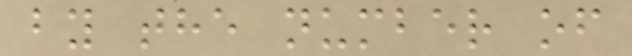by the number of
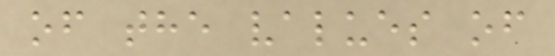of the values of
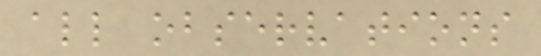all observations
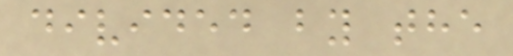divided by the
